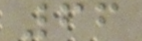66
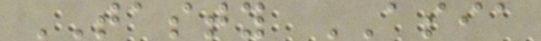TASTY ASIA
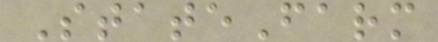StateFarm
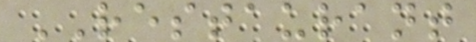RESTAURANT
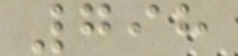798
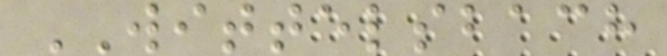WITTELSBACH
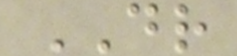DR
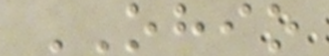OHIO
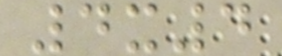4x4
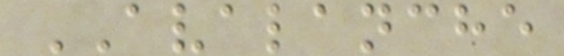AVALANCHE
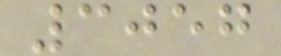3057
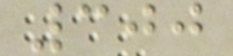300
